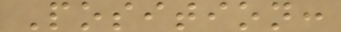Position:
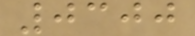0300
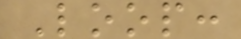Loop:
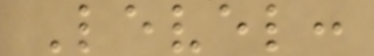Level:
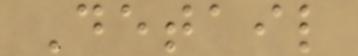Detail
